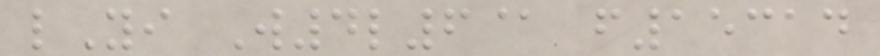lYi W4l6@ f15314
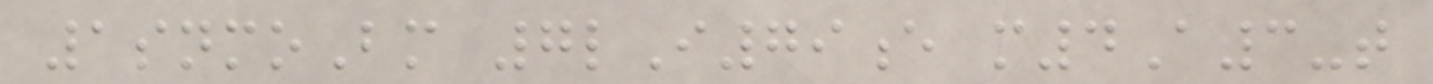1snmoBm 7lI79e m4A3-t
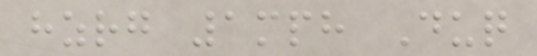hzrg 1mph Duq
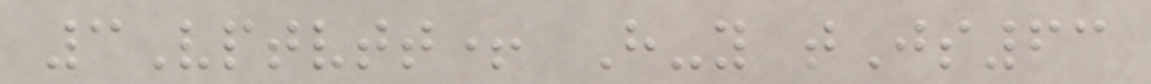3Vptvtt+ H-y tJs63
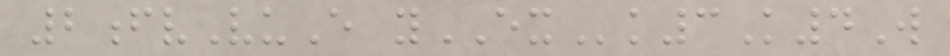2fvVuE yEXk3K4W
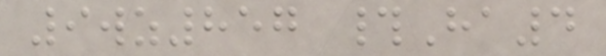9wz857 #Ha4
